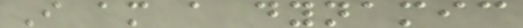I am a dynamic
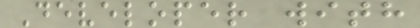Developer with
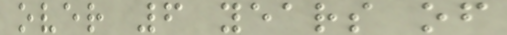over 6 years of
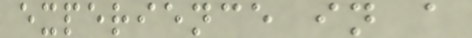experience in a
